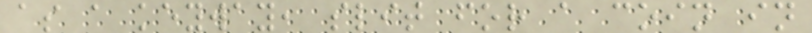as a keyway, slit for a coin in
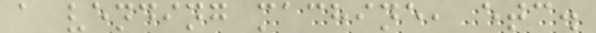a vending machine, etc.
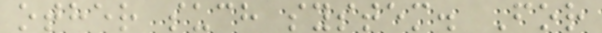other such system. For
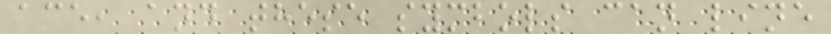ace, and these symbols can line
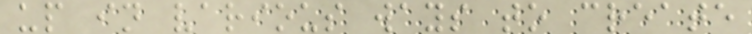up in various ways to create
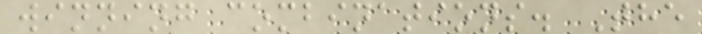winning combinations. The
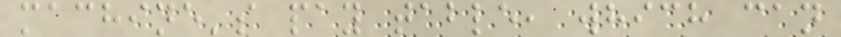machine's pay table, which can
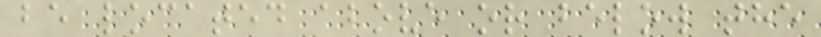be located above or below the
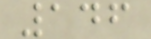146
